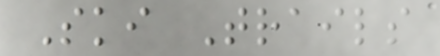Ski Trails
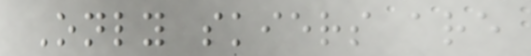Only skiers are
